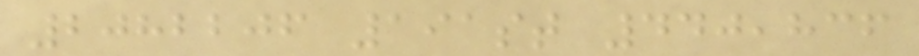2082206 191st 440,836
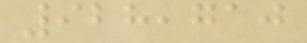928,710
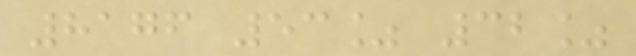8176 53% 32%
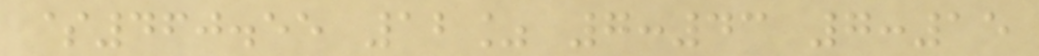$460.55 12% 7:43 7:15
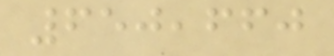650,660
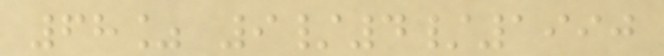68% 9/4/1990
